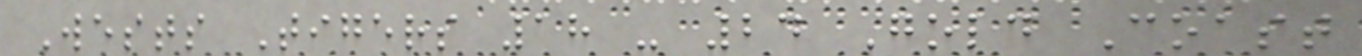Wests Tigers 18 - 24 Gold Coast
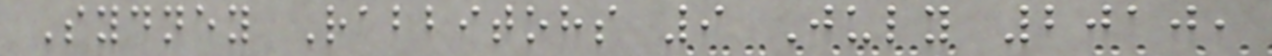Sydney Rabbitohs 9 July 2010,
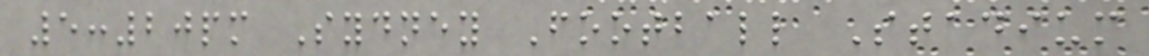5:20pm Sydney Football Stadium
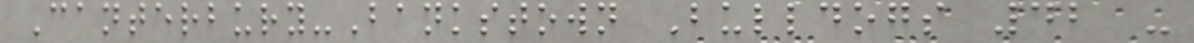Canterbury-Bankstown Bulldogs 42 -
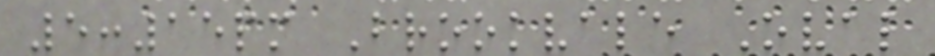5:15pm Brookvale Oval
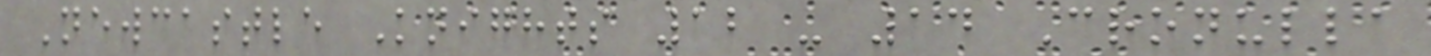Newcastle Knights 12 - 14 Cronulla
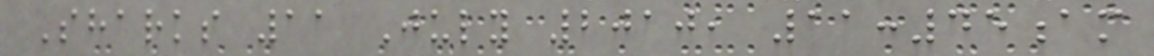Sharks 11 July 2010, 11:45am
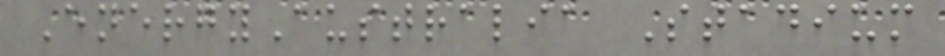EnergyAustralia Stadium
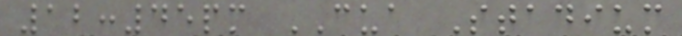12:45pm CUA Stadium
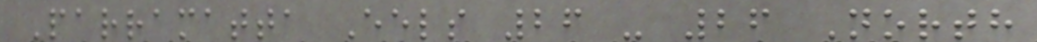Parramatta Eels 26 - 26 North
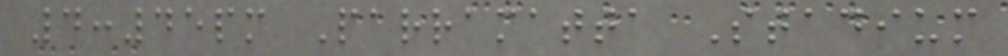4:45pm Parramatta Stadium
